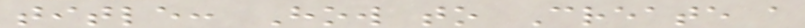title: How to Create a
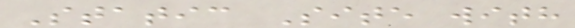Static Site with
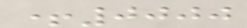+0000
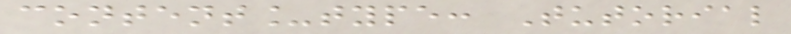content_type: Tutorial
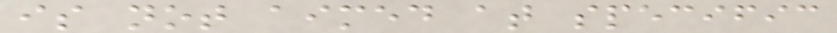is not aimed at specific
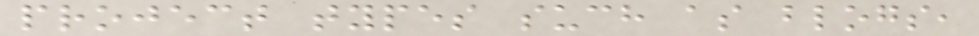project types such as blogs,
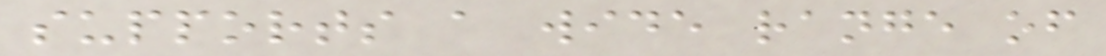supports a wide range of
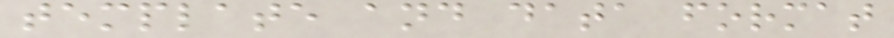template and data format
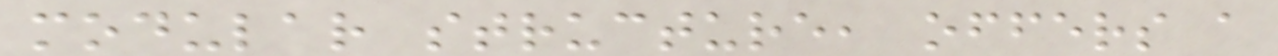modular structure, offers a
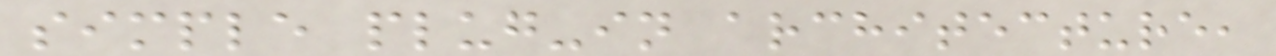simple plug-in architecture,
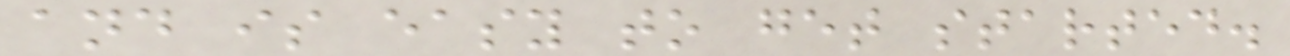and is easy to get started.
